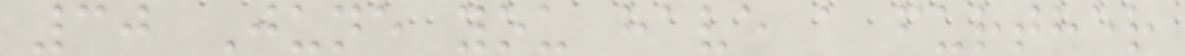30 June you have a further
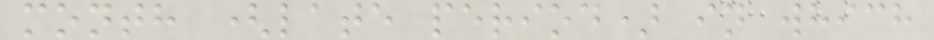month (late period) in which
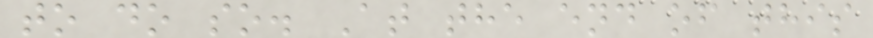to do so. At the end of this
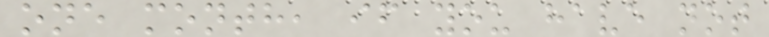one month, if you have not
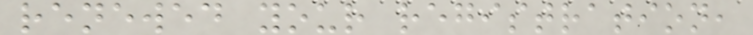renewed your registration,
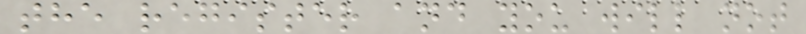the register and you will not
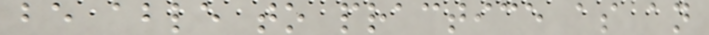be able to practice as an
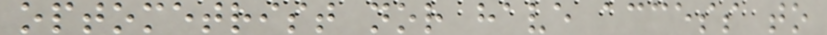optometrist nor have access to
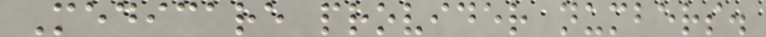Medicare provider numbers.
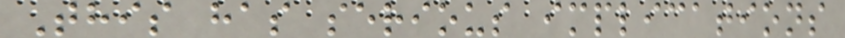This has serious implications
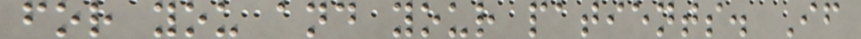for you and your patients. If
